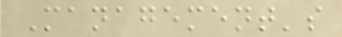Management's
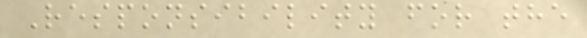Responsibility for the
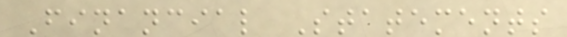Financial Statements
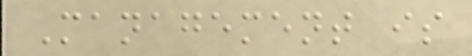Management is
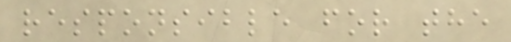responsible for the
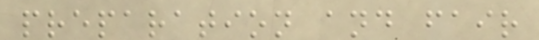preparation and fair
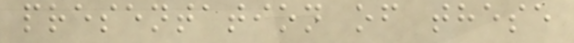presentation of these
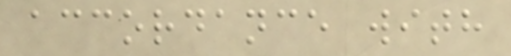accordance with
